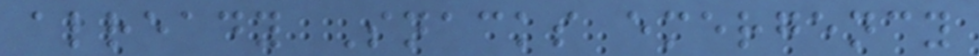already Snacks emergency
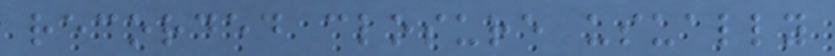recorded closure usually
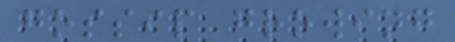gossip growing
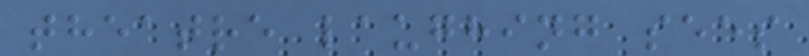theatre laughing sees
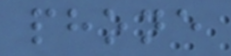phone
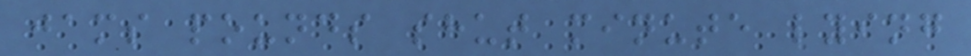jams pounds shut minute lying
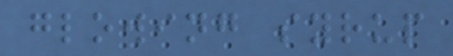glowing syrup
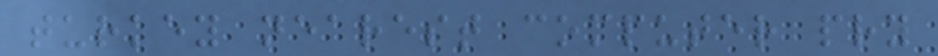turkey nearest computer pry
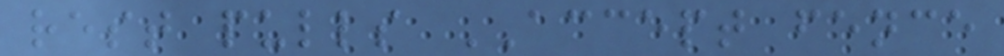rest pulls ACCEPT fence
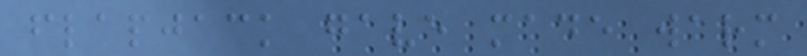flapjack gave made warm
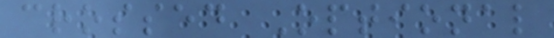crossed Optional
